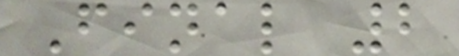Final 2
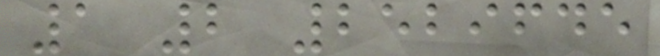1 2 2529645
